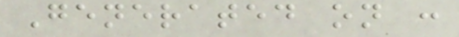Generated on :
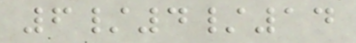6/4/14
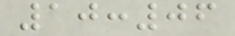10:06
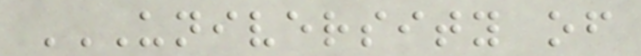UNIVERSITY OF
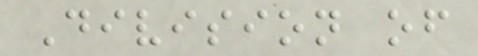Division of
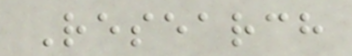Research
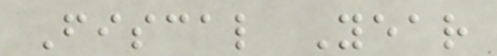Fiscal Year
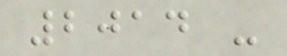2014 -
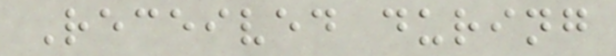Received during
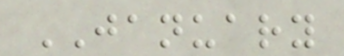JANUARY
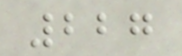227
